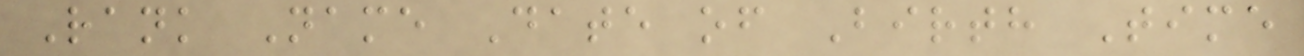Rank Name Date of Birth Time
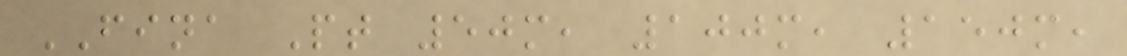FINA Pt 50m, 100m, 150m,
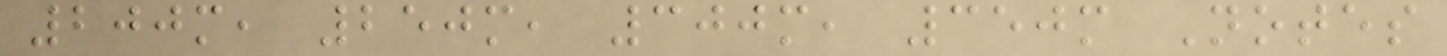200m, 250m, 300m, 350m Notes
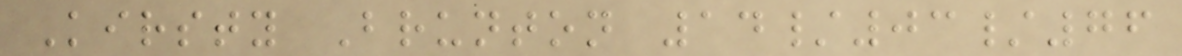Kirsty Brunton 14/03/76
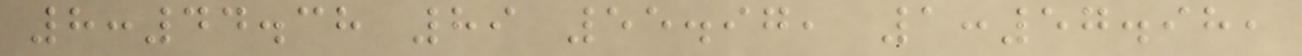8:44.38 89 55.97, 1:57.98,
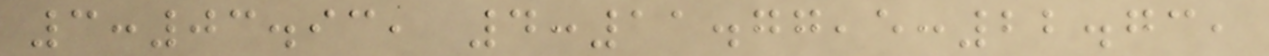3:03.93, 4:11.77,5:22.73,
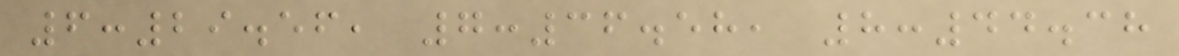6:29.56, 7:36.58, 8:44.38
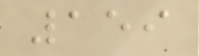159
